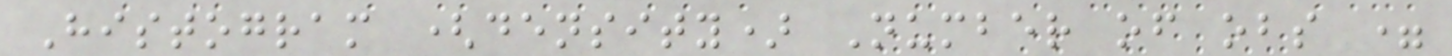Histogram (density) Number of obs =
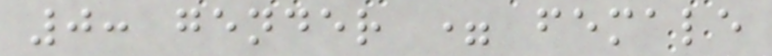0: gender = female
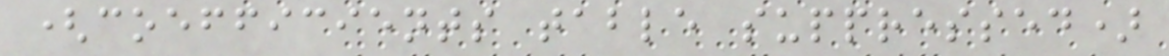(coefficients table suppressed)
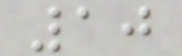10
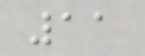11
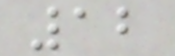12
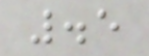.5
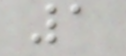1
